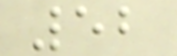52
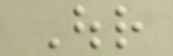Our
